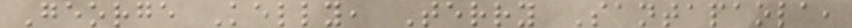George Kelly, Terry Santapaola,
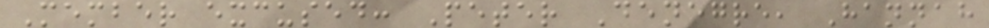Member excused: Peter Denegre, Hannah
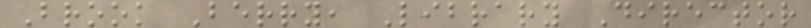Brook Berry, Library Director
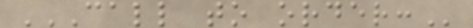CALL TO ORDER:
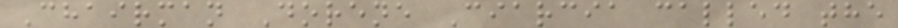Chairman Dorene Ciarcia called the
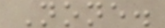None.
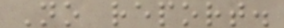No report.
